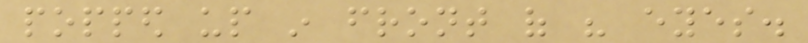popped up in front of his eyes.
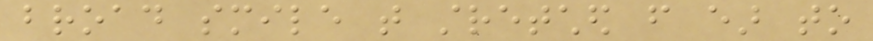broad smile that stretched from ear to
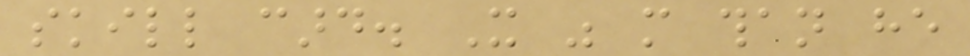skill card. It was more than he
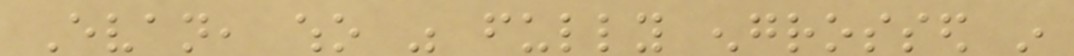Evan, who was fully engrossed in
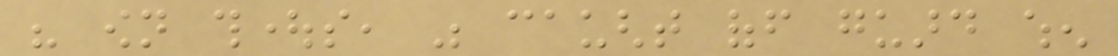his own thoughts, was caught off guard when
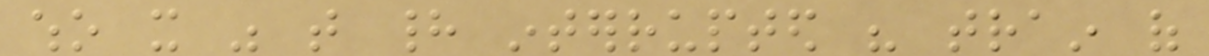who it was that had interrupted his train of
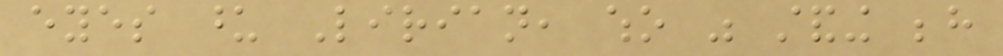eyes upon Lirian, who was standing behind
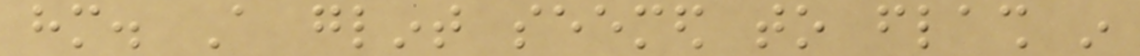him. A glint seemed to flash in
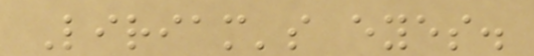Liriam's eyes.
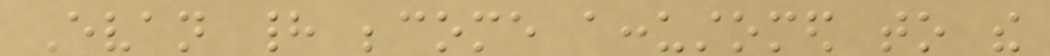Evan had become accustomed to the
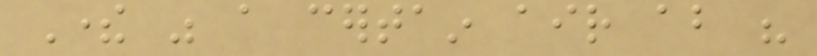There was a certain air about his
